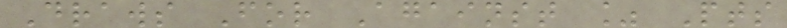Draws For Against % Pts
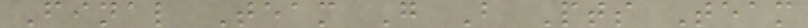Final Team G B Pts Team
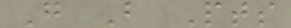G B Pts
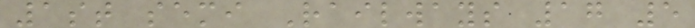1st semi Railways 17 5
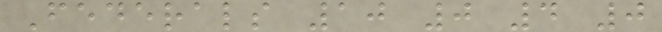Federals 10 0 4 0
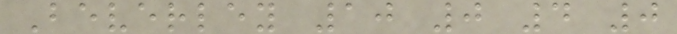Beverley 10 0 4 0
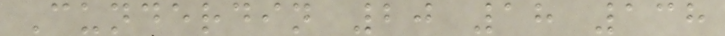Cunderdin 20 18 138
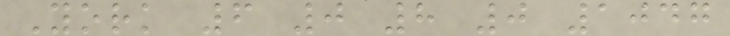York 6 0 8 0 1047
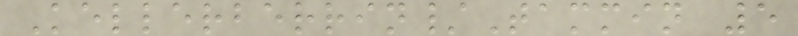Kellerberrin/Tammin 5
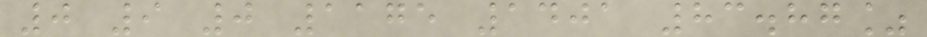0 9 0 1175 1401 83.87%
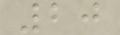20
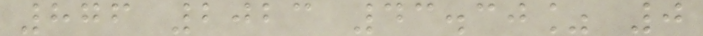876 2023 43.30% 0
